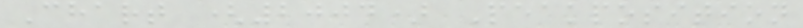Chart (2004) Peakposition
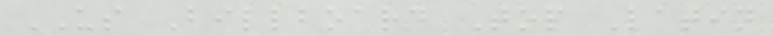US Billboard Top Latin
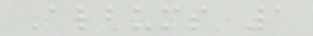Albums 1
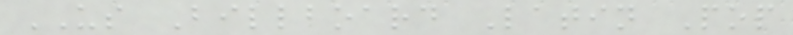US Billboard Latin Pop
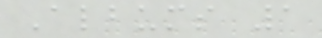Albums 1
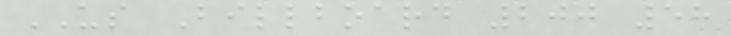US Billboard 200 58
